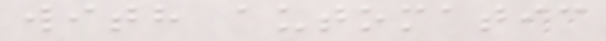with automatic
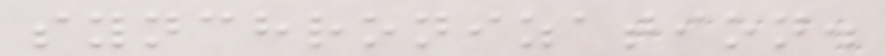synchronization.
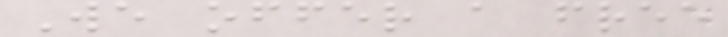We offer a free
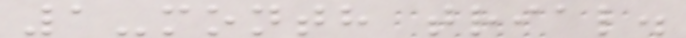1-month trial.
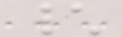\
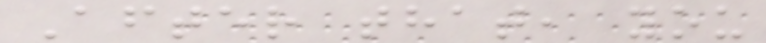After that, you
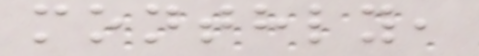monthly,
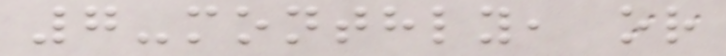7-monthly, or
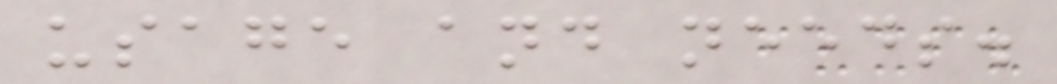usage and needs.
